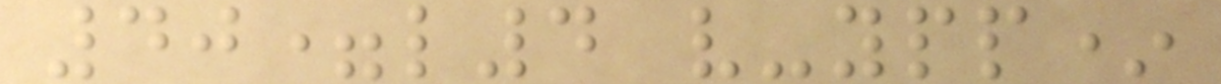40=l4 v-ypp*
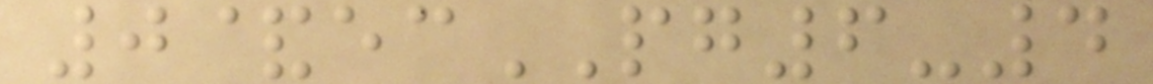0&ecPG6-4
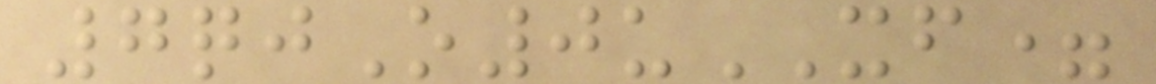7qjO0uXF=
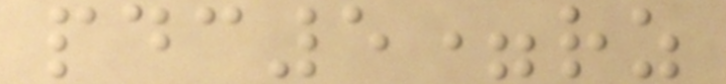pdc5=rz
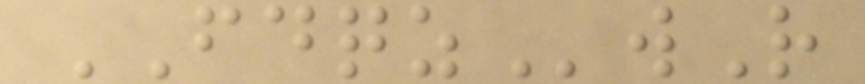FDQZwR
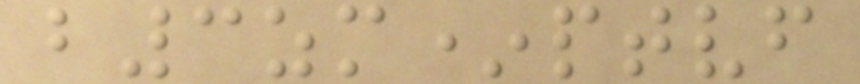b3zm*ptvf
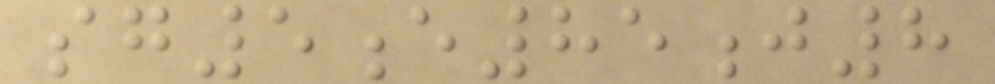sg5e85j8
